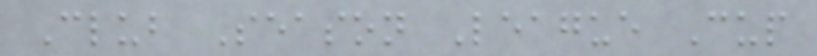Club Season League Cup
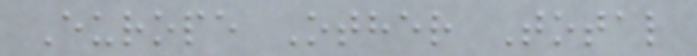Europe Other Total
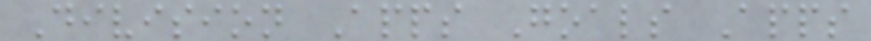Division Apps Goals Apps
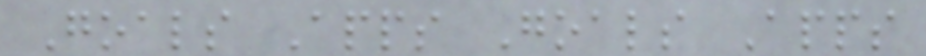Goals Apps Goals Apps
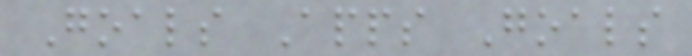Goals Apps Goals
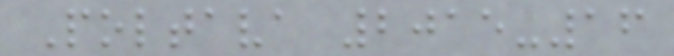Poltava 2015-16
